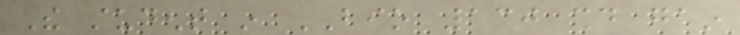The student in BIO 130 should gain
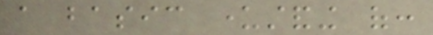a basic understanding of:
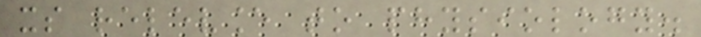its relevance to physiology.
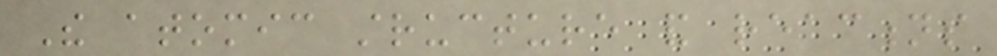The atomic structure and reactions
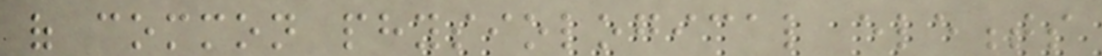of common physiological elements
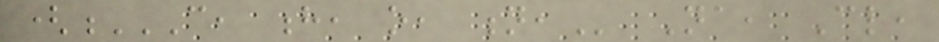(C, H, O, N, Na, Cl,
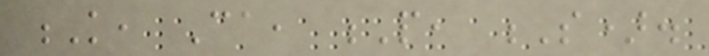K, Ca, P, S).
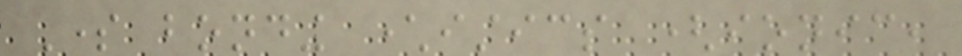Some bonding characteristics (ionic,
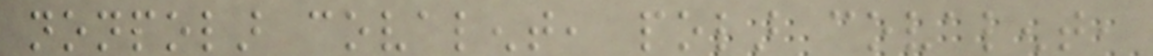nonpolar covalent, polar covalent,
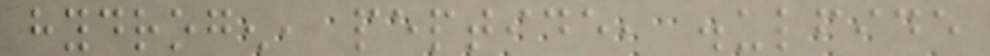hydrogen, peptide, disulfide
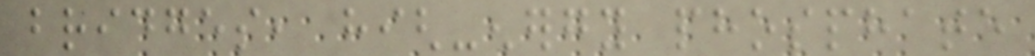bridges, high-energy phosphate
